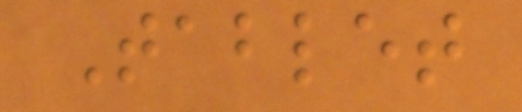Tablet
